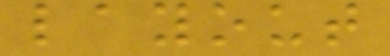layout
